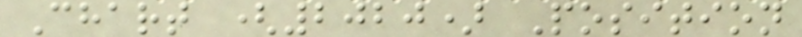Chart (2020) Position
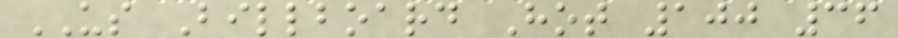US Billboard Hot 100 36
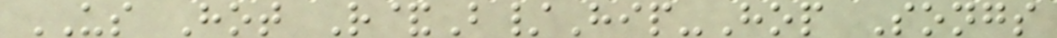US Hot R&B/Hip-Hop Songs
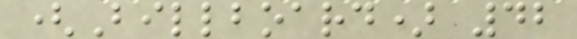(Billboard) 42
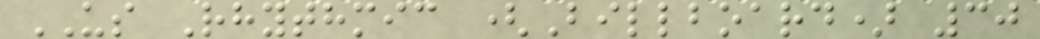US Rhythmic (Billboard) 30
